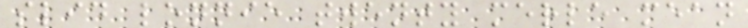slid lonnie twenty merle mean
